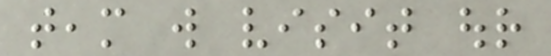team will visit our
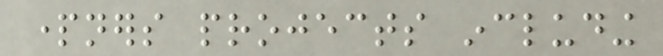partners projects including
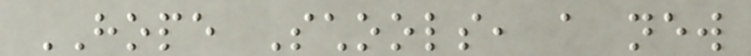HOPE Schools, a new
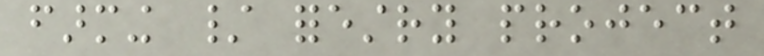farming / forestry project
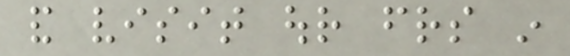and visit our friends in
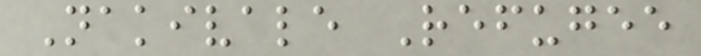Nakivale Refugee
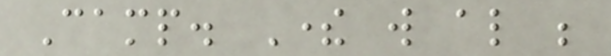Camp. There will also be
